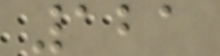121
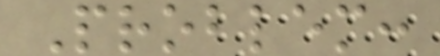Problem:
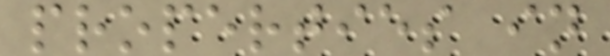properties in
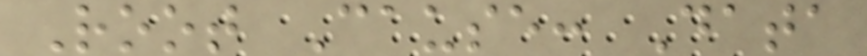Root Cause: Data
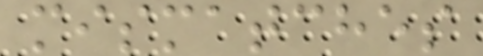mismatches
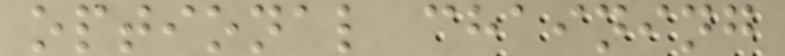optional chaining
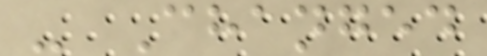- Changed
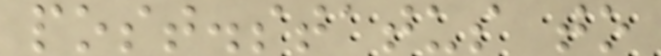post.status to
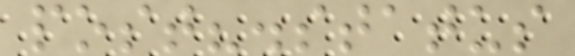post?.status
